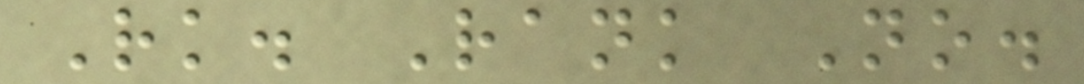Rk. Rank No.
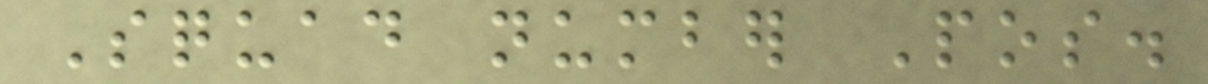Squad number Pos.
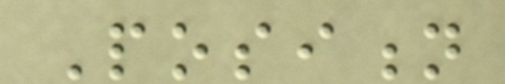Position
